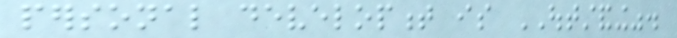personal development is OUTSTANDING".
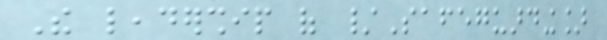The leadership of /Safeguarding]
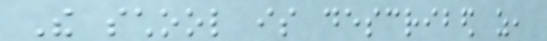The school is described as,
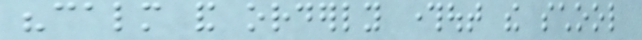"calm and orderly throughout the school
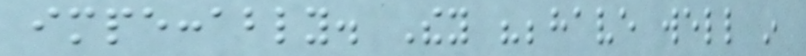impeccably. They "behave well in
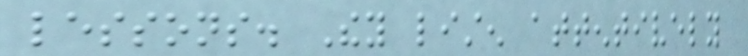lessons. They listen attentively
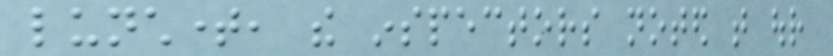lunchtime, the inspectors noted that our
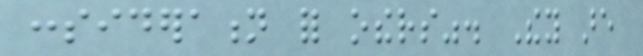consideration for others". They are
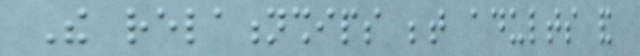The relationships between adults and
